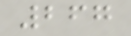267
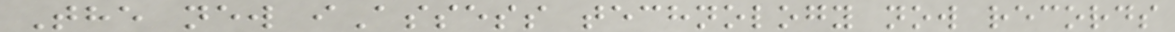The new iAssess technology now records
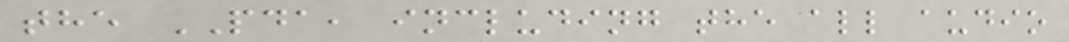the PDA, including the all audio
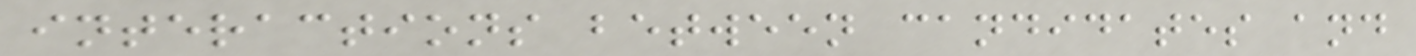interactions between candidates and
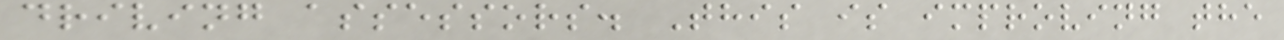driving assessors. This is improving the
